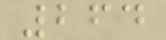264
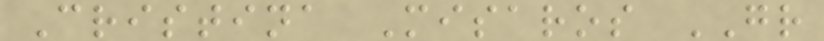Cristina Misaros GR
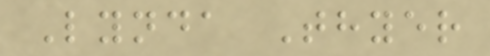Lynda Thyer
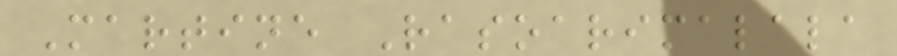Martine Rasoarimalala
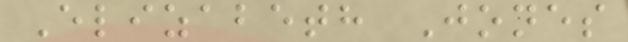Elizabeth Jones
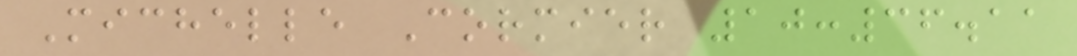Michelle Cormier 10:36.11
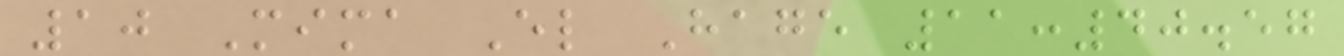10 Mima El Hage 11:40.57
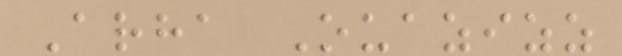Arha Ouazizz
